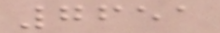7651
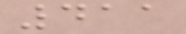411
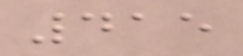415
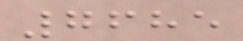7685
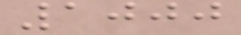1000
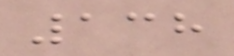138
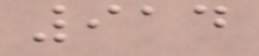914
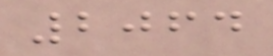2064
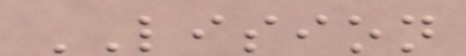LISION
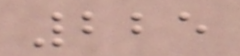225
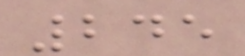245
